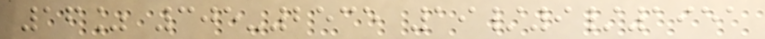16% 305-2535 19/9/1951
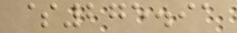$275.91
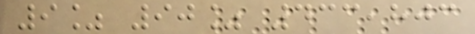9% 90% 433,803
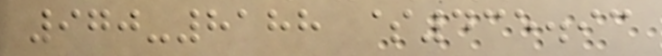970-8188 $435.93
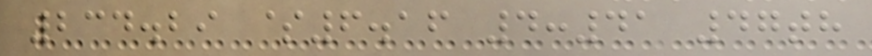234.29 $6.16 4:41 47th
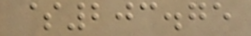$203.75
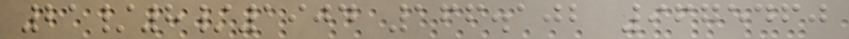21/8/1904 166.102 9675460
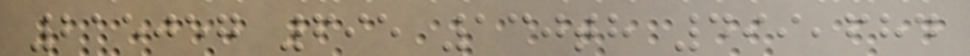215057 695 130th 499,684
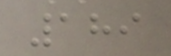189
